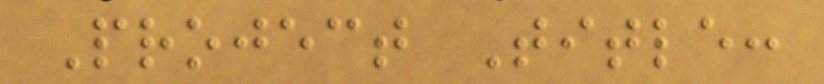Project Title:
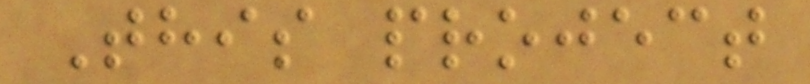This project
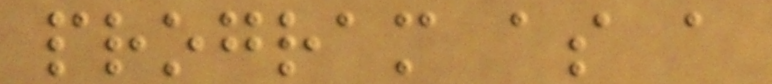program as a
